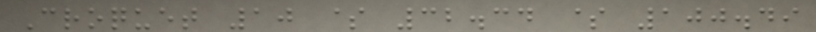Croquet 10 $ 32.34 $ 100.49
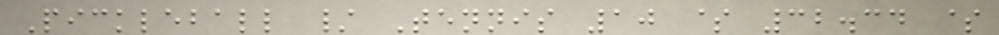Pickleball / Tennis 10 $ 32.34 $
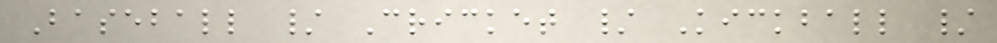Baseball / Cricket / Kickball /
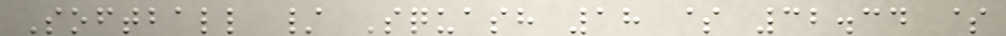Softball / Squash 18 $ 32.34 $
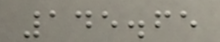145.65
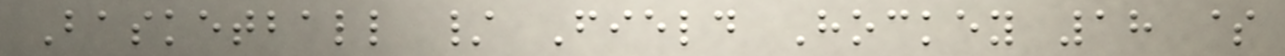Basketball / Field Hockey 18 $
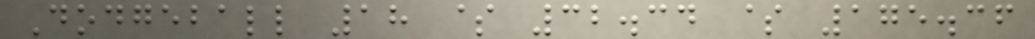Dodgeball 18 $ 32.34 $ 175.36
